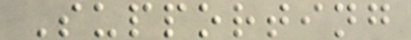Supporting
